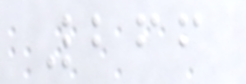266
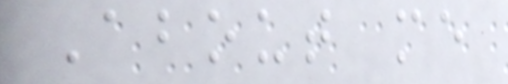About me
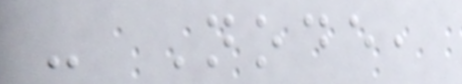- Node,
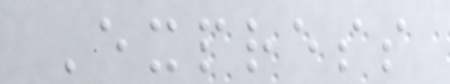Express
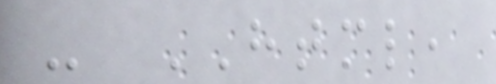- HTML,
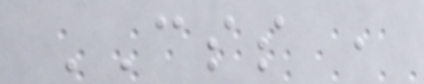CSS ,
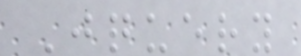Jquery
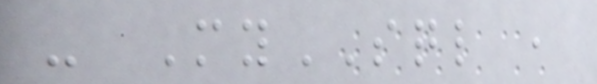- MySQL ,
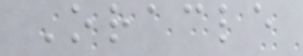Oracle
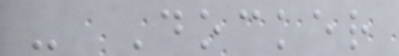- Docker
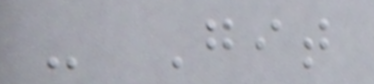- Git
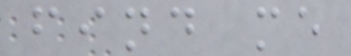find me
